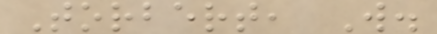Torbert, W.
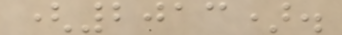(2013).
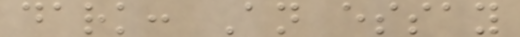dark: An essay
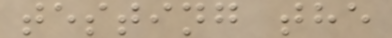testing the
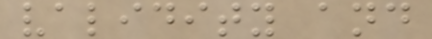validity and
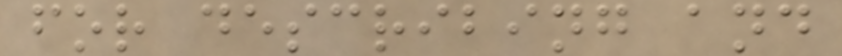for describing and
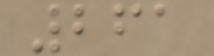261
